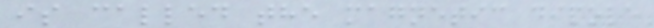is called the magnetic dipole
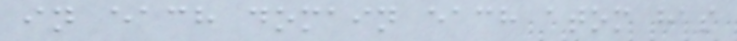in each domain each atom has
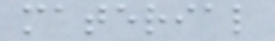material
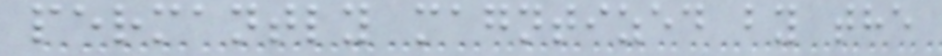permantly magntized by the
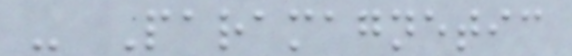- Paramagnetic
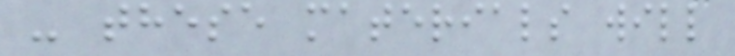- these materials will
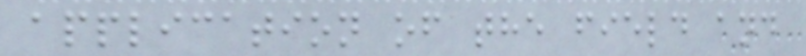application of the field and
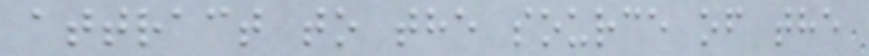attract to the source of the
